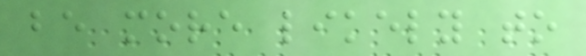be more likely to
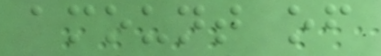amount of
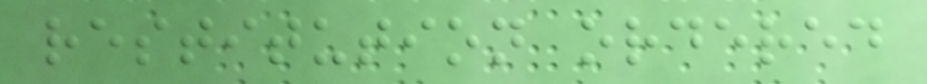restitution ordered
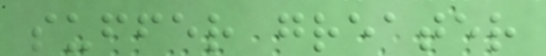suffer greater
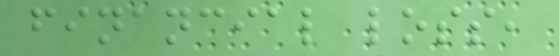financial loss,
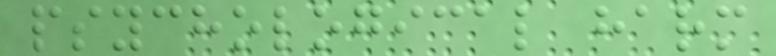psychological harm
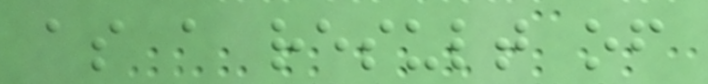as a result of
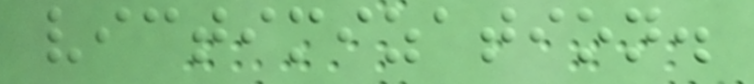victimization.
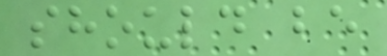should be
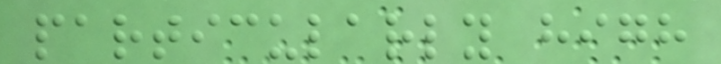particularly high
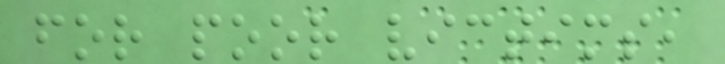for poor victims,
